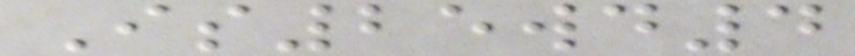Is25wd4
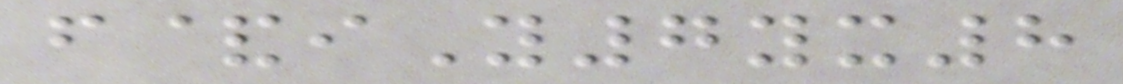f&iY7yx8
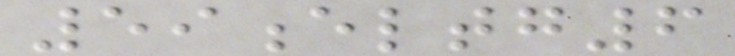59eltg6
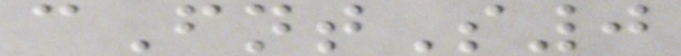cFntS0
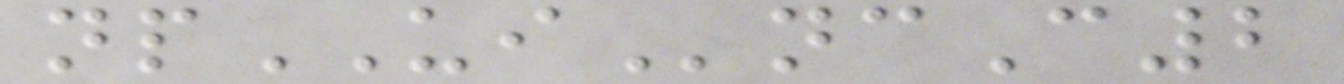npUIncC2
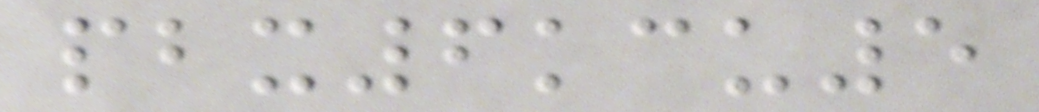pbx6kcu5
